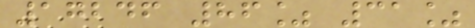17246 86% 31%
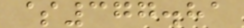$377.81
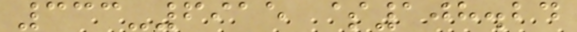333-6915 $108.24
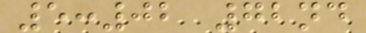5:02 72nd
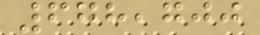678,700
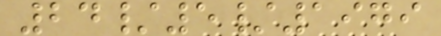24/5/1979
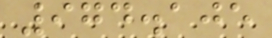974.105
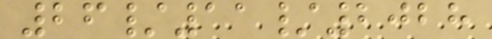26/11/2028
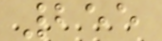255
